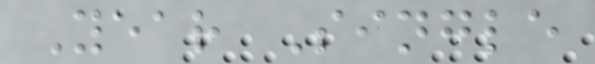Year Single
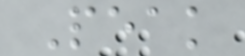Peak
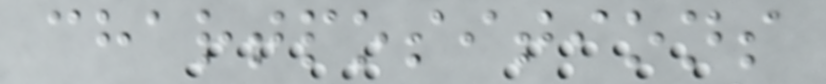chartpositions
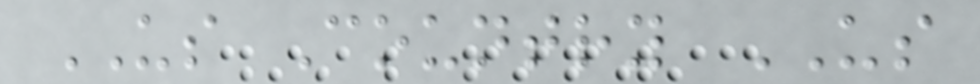US Country US
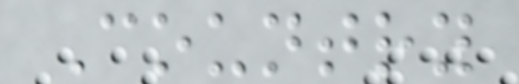Country
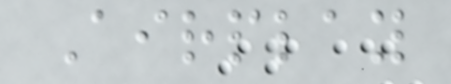Airplay
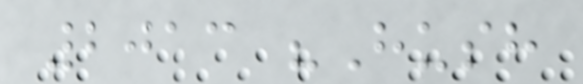2013 "Hush
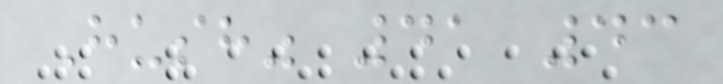Hush" 41 43
